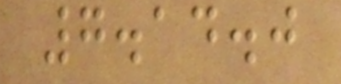7.14.0
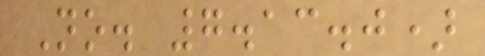No. 7.13.0)
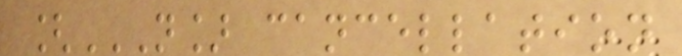[N] CANCELLATION
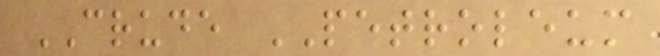CRUDE PETROLEUM
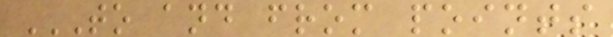TO AND FROM POINTS
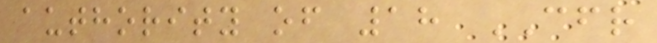authority of 18 CFR
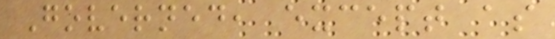Governed, except as
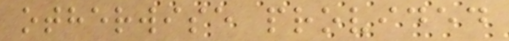otherwise provided
